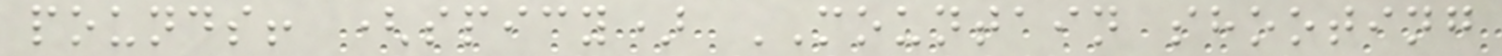pounds! (spicy) MOUNTAIN shooting
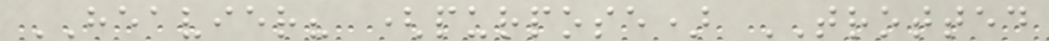HEAVIER? (purpose) TROTTED
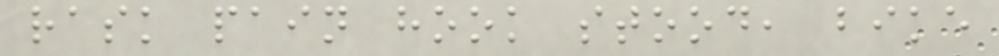rask pain hook stood, bike
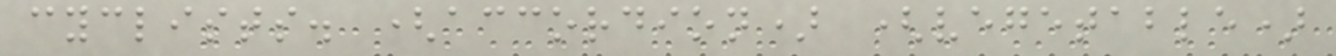cyclists. (accordion) (vegetable)
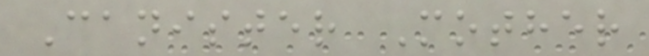Canister Mother
